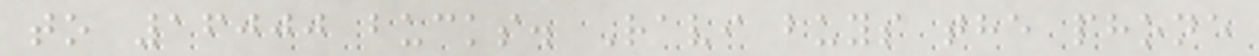to 16000 bucks. Ravi buys the phone
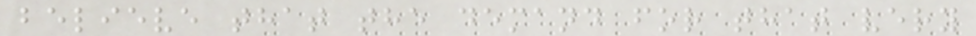believe that the demand for that very
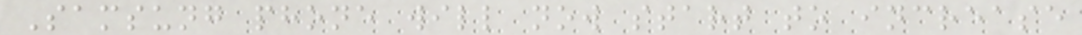Samsung phone will now start to increase
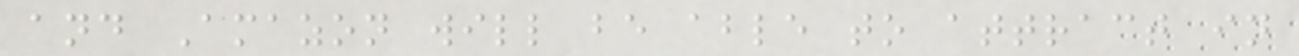and Amazon will be able to attract in
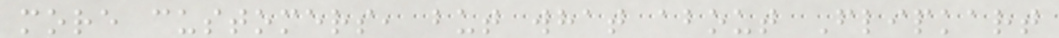more customers, but what about Flipkart
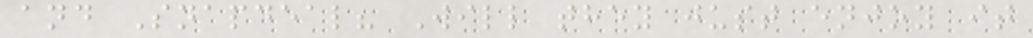and Snapdeal? Will they just enjoy it
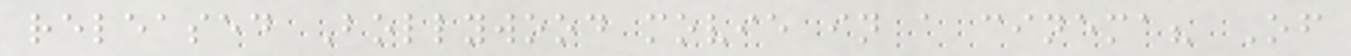released Bollywood movie in a cinema? Of
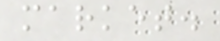market.
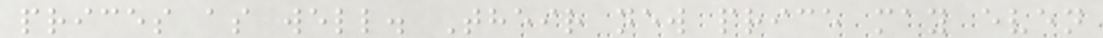prices as well. Their new price may even
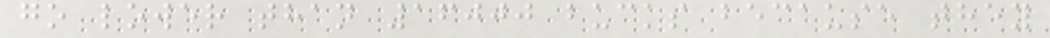go lower than 16000 bucks because they
